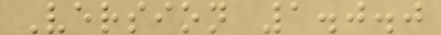Version 1.0.0
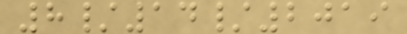8/14/2019
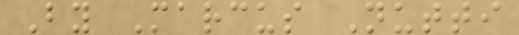By Marcus Nutti
